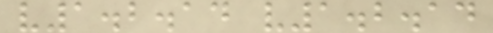v1.2.14 v1.2.14
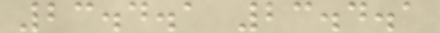23.4.1 23.4.1
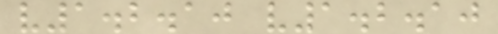v1.2.10 v1.2.10
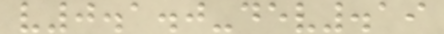v0.1.0-dev.19
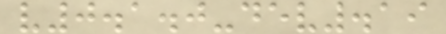v0.1.0-dev.19
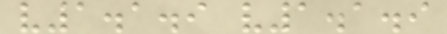v1.1.9 v1.1.9
